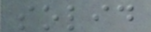solid
